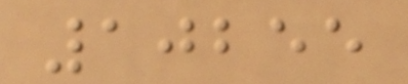10255
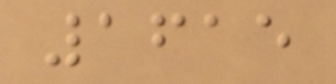1615
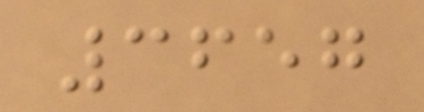3657
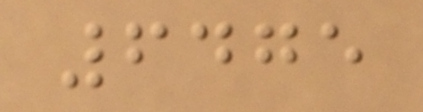6475
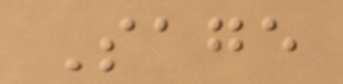Sage
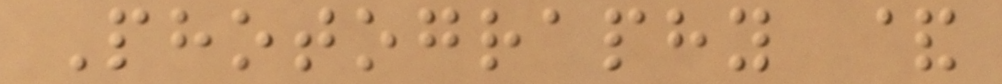Photography &
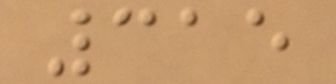315
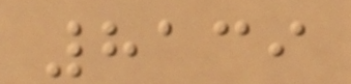8139
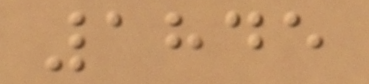1845
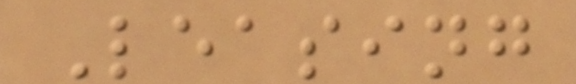Leasing
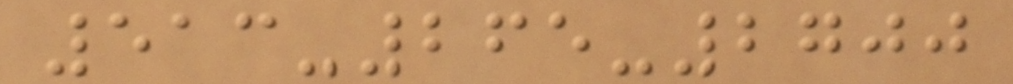513-265-2700
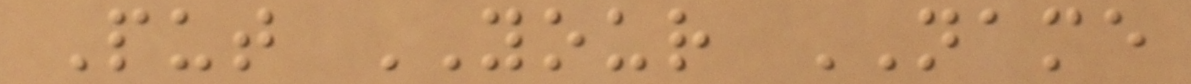Put YOUR NAME
